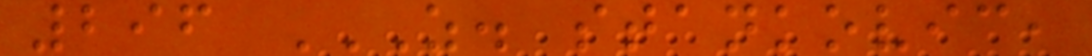296 Z. STANKOVIC,
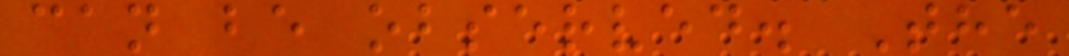can be observed. The
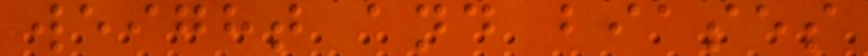weight and biases
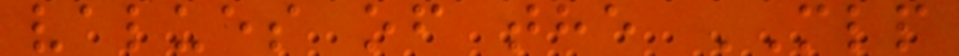values of the MLP
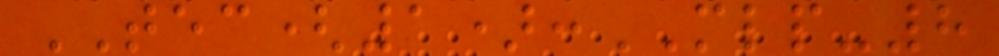TEC(1):MLP-8
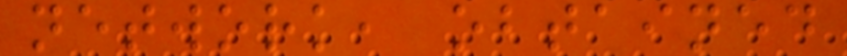network, obtained
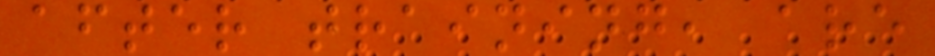after training, are
